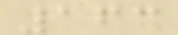163
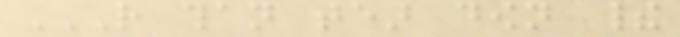RATHER THAN TEAR DOWN THEIR
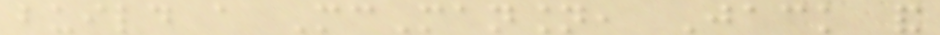build a McMansion, Jack and
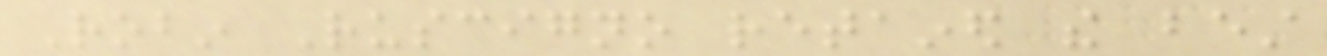Robin Ruscigno retained the best
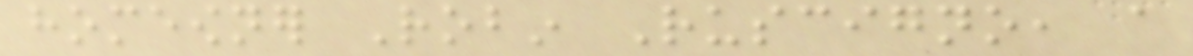homeowner Robin Ruscigno, a
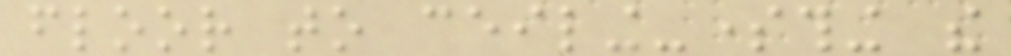floor to ceiling-something the
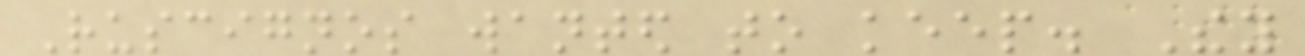Ruscignos wanted to keep. They
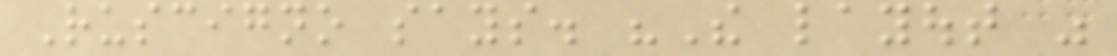Ruscigno says. "The layout was
